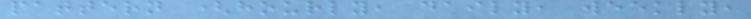pattern (hourly, daily, weekly,
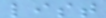list
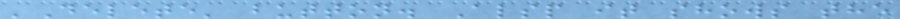'Delete' button. Alsp it shows the
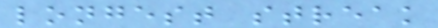longest streak
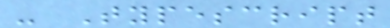- Typescript
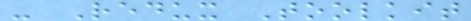- Redux Toolkit
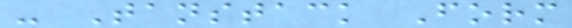- Tanstack Form
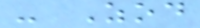- Zod
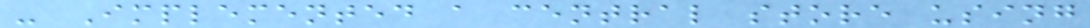- Implemented a central store using
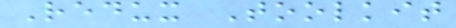Redux Toolkit
